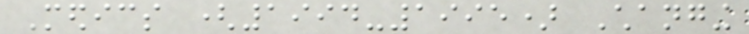Medics (1994-1995) Changing
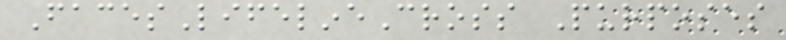FacesLifelineCross Purposes
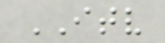ITV
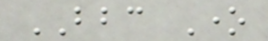BBC One
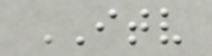ITV
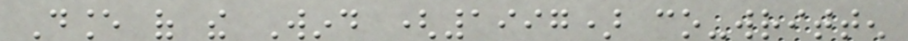Dance of the Wind (1997) co-written
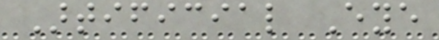Artificial Eye
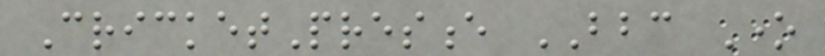CricketPresence BBC One
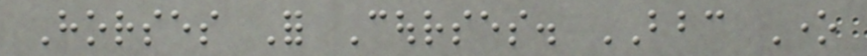Horses For Courses. BBC One
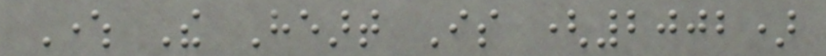Where The Heart Is (2002)
